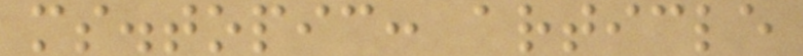ms.topic: article
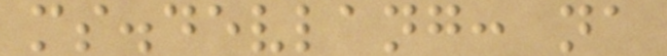ms.devlang: na
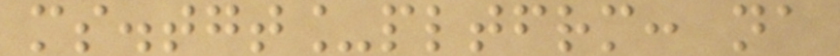ms.tgt_pltfrm: na
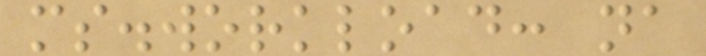ms.workload: na
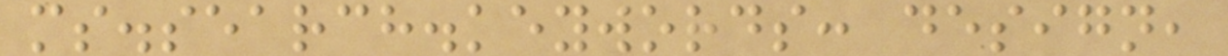ms.search.keywords: design,
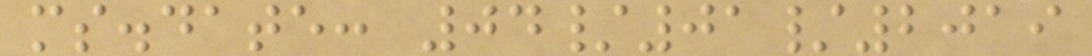ms.date: 04/01/2019
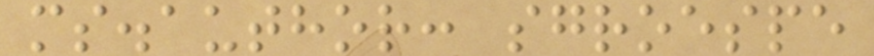ms.author: sgroespe
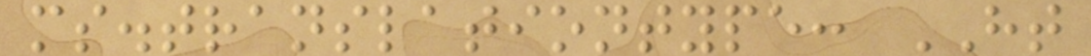ms.translationtype: HT
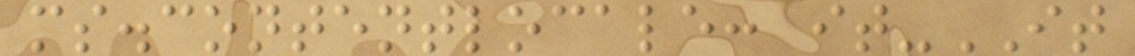ms.contentlocale: it-IT
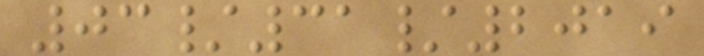03/31/2019
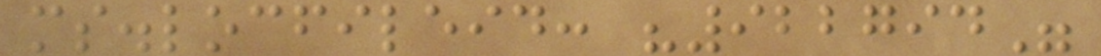ms.locfileid: "922794"
